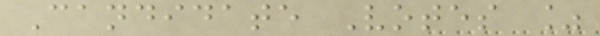Candidate Votes %
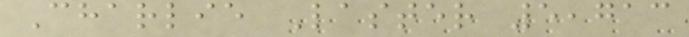Charlie Laster 5,713
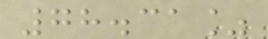78.31%
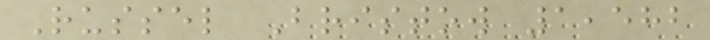Russel Bristow 1,582
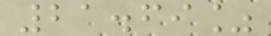21.69%
